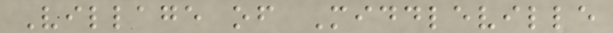Village of Middleville
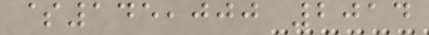$145,000 2014
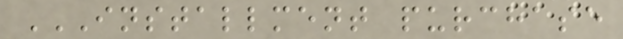INSTALLMENT PURCHASE
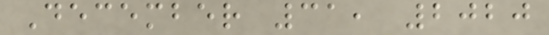December 31, 2020
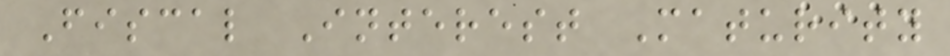Fiscal Interest Maturity
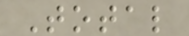Total
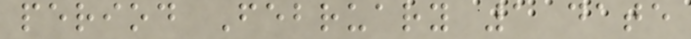period February 1 date
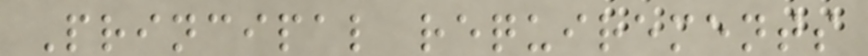Principal requirements
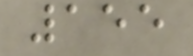155
